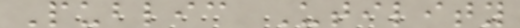Public Utility
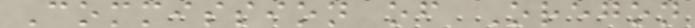Commission of Oregon
